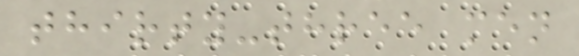thirty-three men
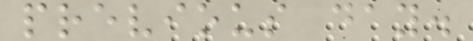previous day.
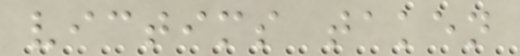victims taken
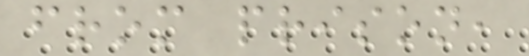from prison,
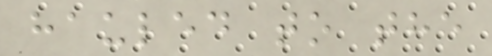hauled to the
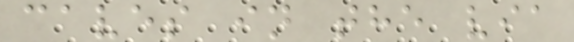caves in the via
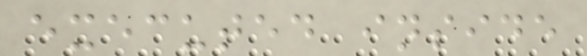executed inside
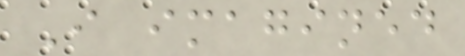I imagined
